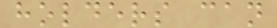holders can
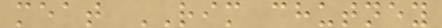meat RIM chutney
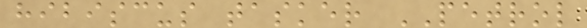hibiscus tasker PETROL
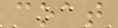coat
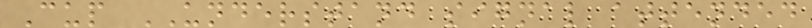Cup UNDERSTAND signal attended
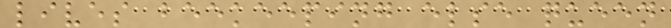lives beekeeping else queen
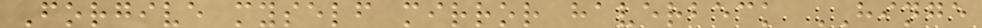Forgive myself mirror haverbeck HINGE
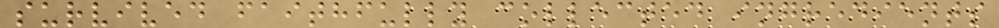survived faithfully collected ingredients
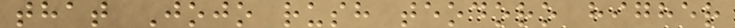that Jojo rush teodoro higher
